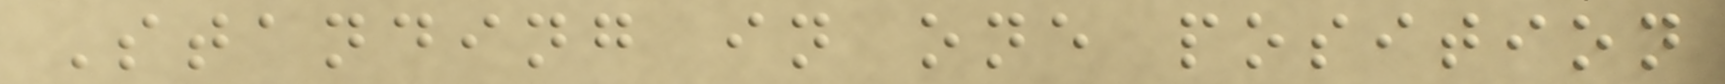Standing in one position
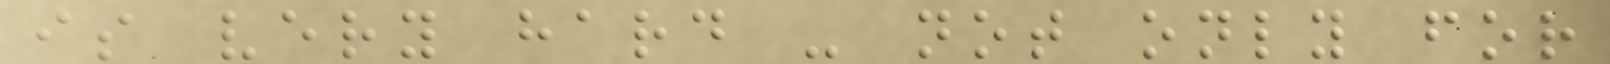is very hard - not only for
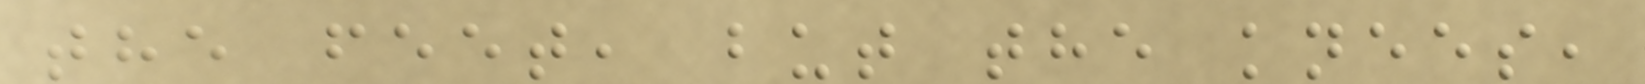the feet, but the knees,
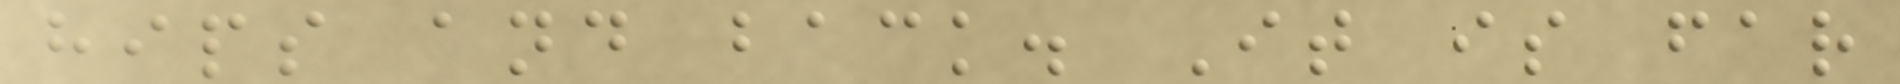hips and back. It is far
